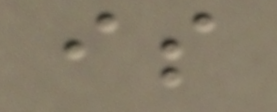is
